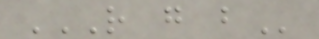R G B
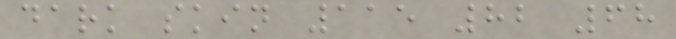dark skin 115 82 68
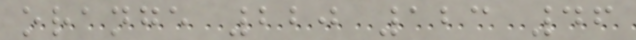orange 220 123 46
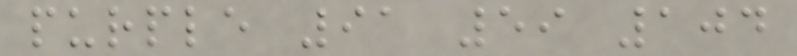purple 91 59 104
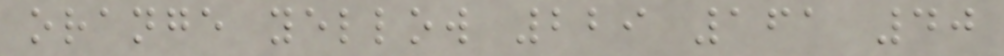orange yellow 229 161 40
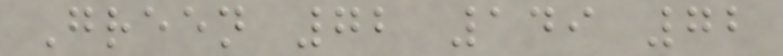Green 72 149 72
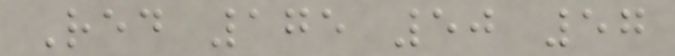Red 175 50 57
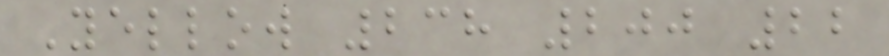Yellow 238 200 22
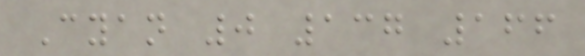Cyan 0 137 166
